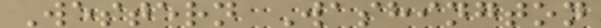Western Washington
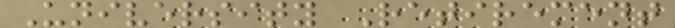University Retirement
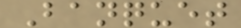Banquet
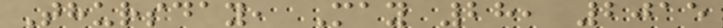Thursday, May 28, 2015
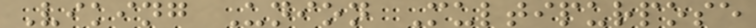Viking Union Multipurpose
